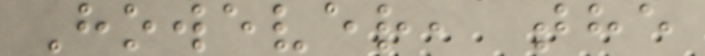However, the
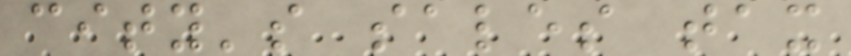city's sales tax
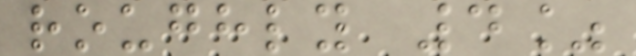roughly 4%
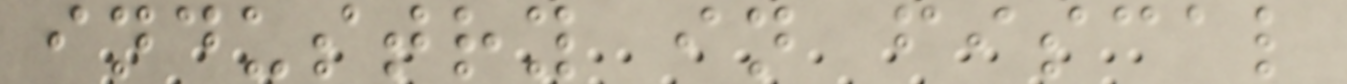industry in fiscal
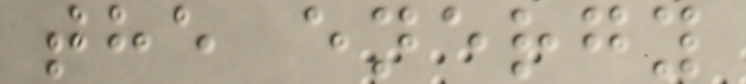the energy
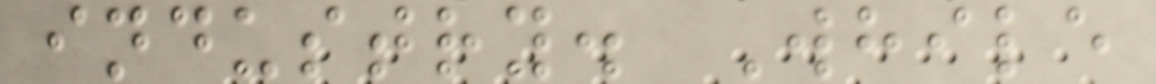industry. While
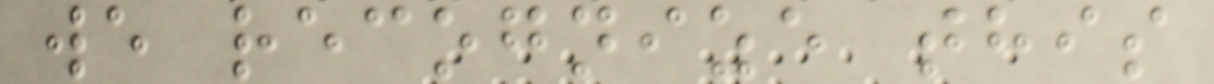we recognize this
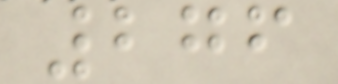276
